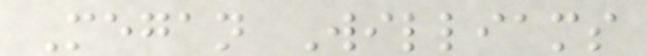Megan Williams
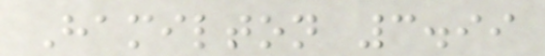Hamilton 3.99
